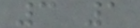3 1
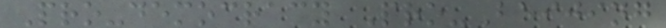Pro-democracy Pro-Beijing
